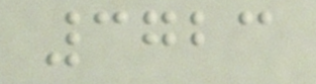3723
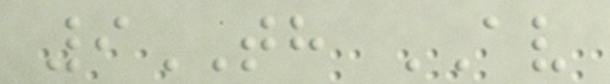9TH AV
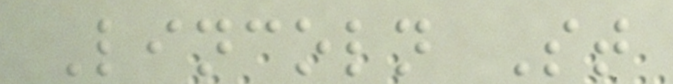Lincoln St
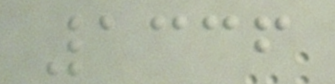1336
